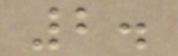2.
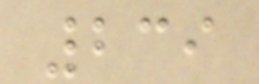239
